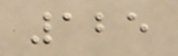125
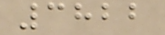3822
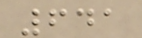641
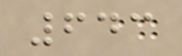643
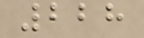228
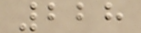228
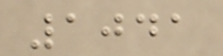1041
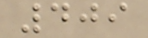409
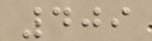409
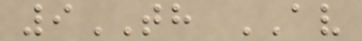9TH AV
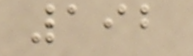192
